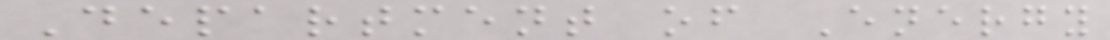Department of Energy
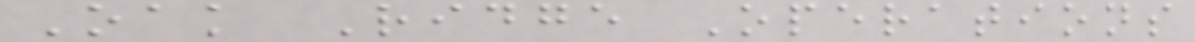Oak Ridge Operations
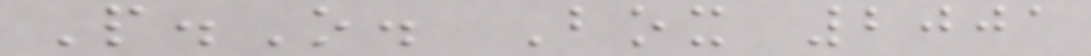P.O. Box 2001
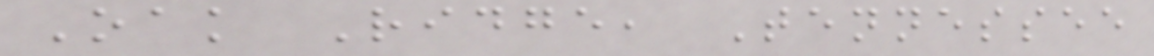Oak Ridge, Tennessee
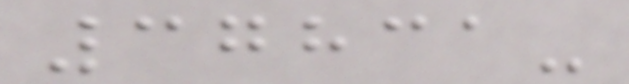37831-
